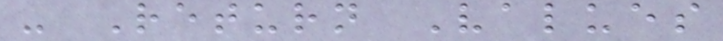- Return Values
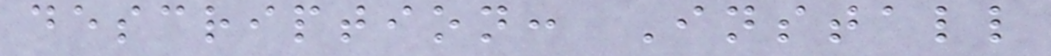description: Install
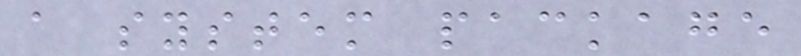a system package
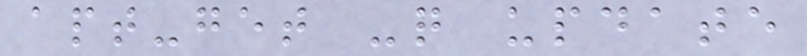apt-get -q update
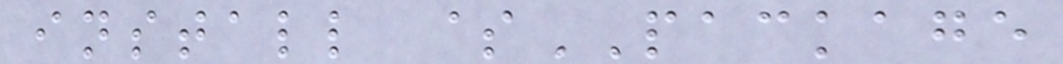install $PACKAGE
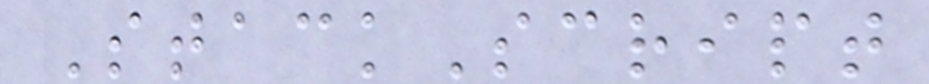StackScript
